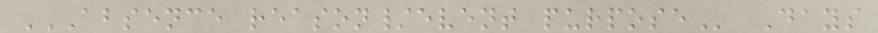ABSENCE REASON/EVENT PURPOSE Days
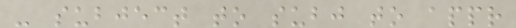- subject to subj to appr
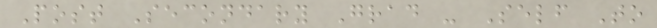Post Secondary Grad - Self To
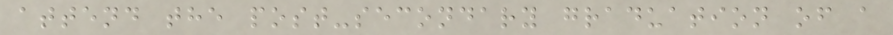attend the post-secondary graduation of a
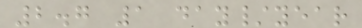2.7 1 day/year
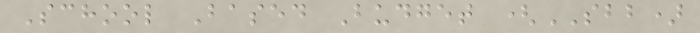School Based Budget (SBB)
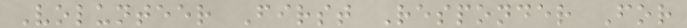Volunteer First Responder For
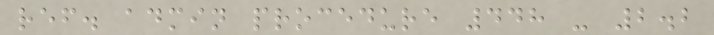ref. admin procedure 448 - 2.2
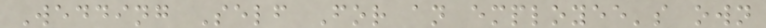Wedding Self For an employee's own
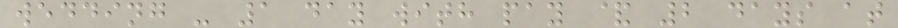wedding - 1 day with pay & 2 days at
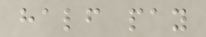half pay
